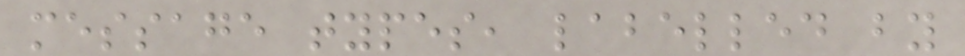message types, labelled by
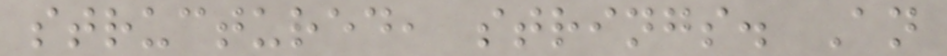structured, strings. An
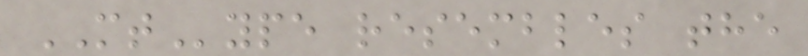MType resembles the
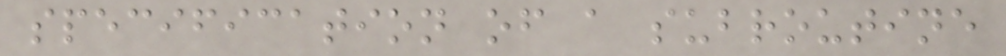specification of a subroutine
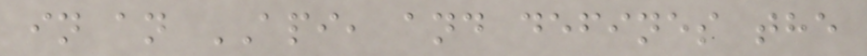in an API, and defines the
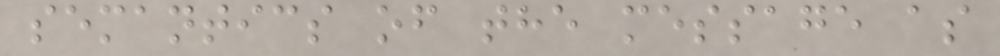semantics of the message as
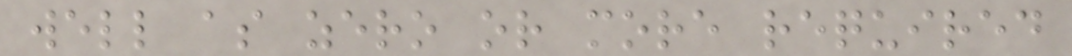well as zero or more required
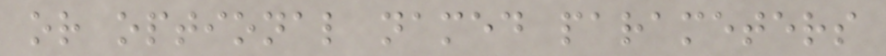or optional named parameters
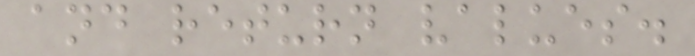and return values.
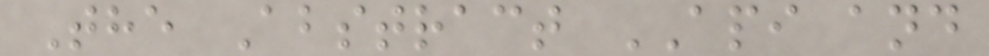The Abstract API and
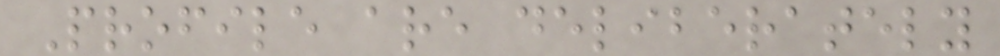Profile are deliberately
